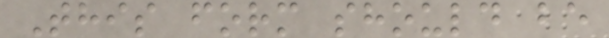This form should be
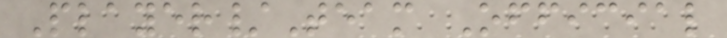Player/Team Official
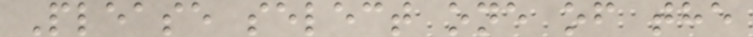Please select one of the
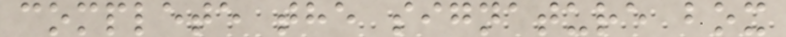complete the signature box
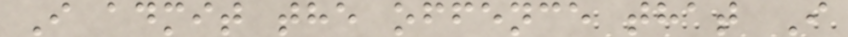I admit the offence that I
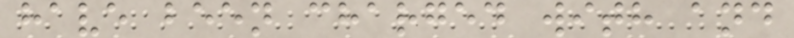have been charged with and
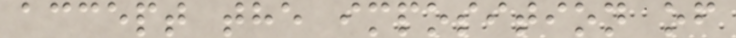accept the imposition of
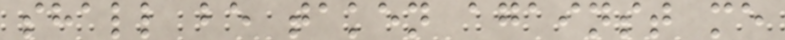shall be taken against me
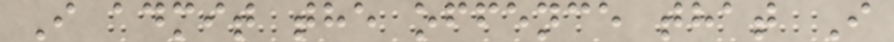I admit the offence that I
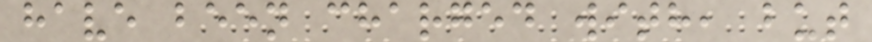have been charged with, but
